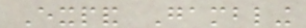Expand Gambling
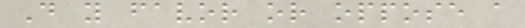Do you favor or oppose a
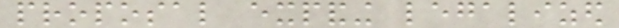proposal expanding legalized
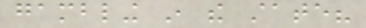gambling in the state?
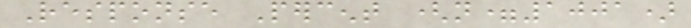Response Percent (n=1001)
